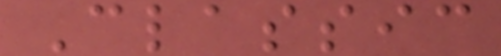Classic
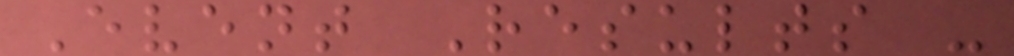Event Results -
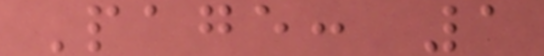Page: 1
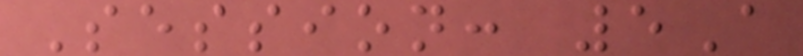Session: 5A
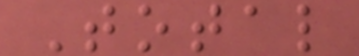Total
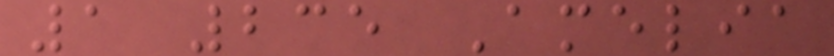1 235 Amelia
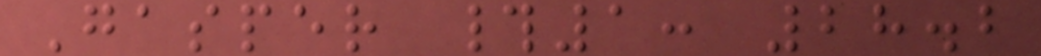Gasper #1: 28.2
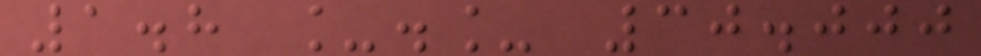1.8 _._ 30.000
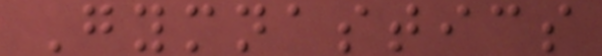Gymnastics
